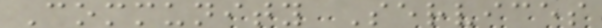Community Services
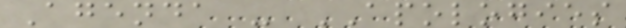Agenda - APOLOGIES
